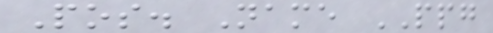Pos. Name PPG
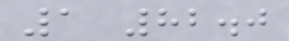1 82.0
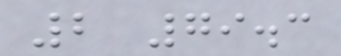2 79.3
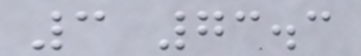3 73.3
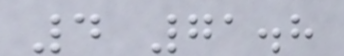4 71.8
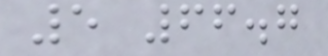5 66.7
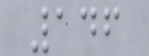146
